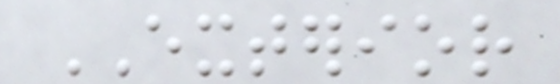EXTERIOR
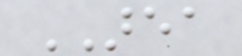AREA
